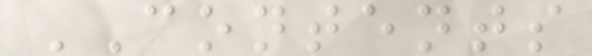CONTENTS
